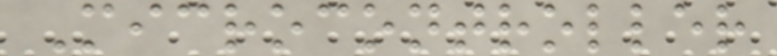Microcontroller
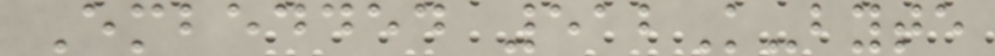Embedded 512K-byte
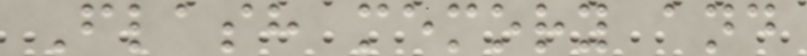Flash memory and
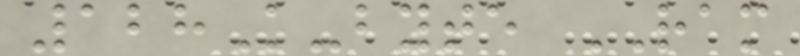128K-byte RAM
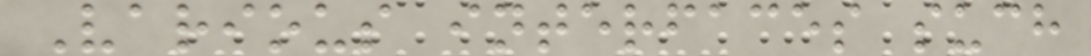Various interfaces such
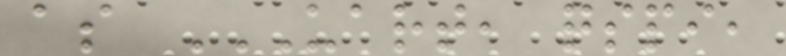as UART, QSPI,
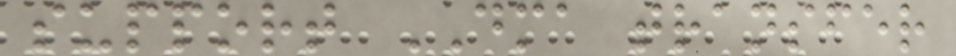support DMA transfer
